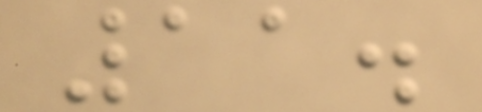11.
